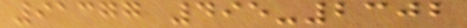91377 495-2302
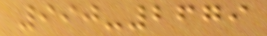990-2679
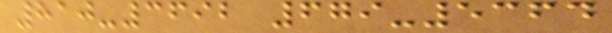810-3692 679-5364
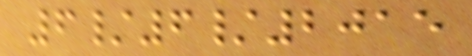6/6/2015
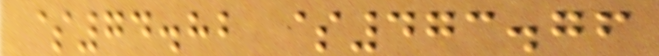$74.82 $473.76
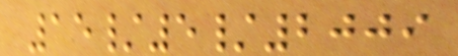15/5/2009
